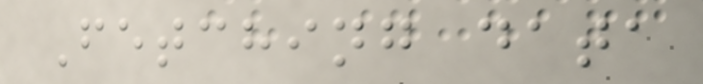Fetching data
